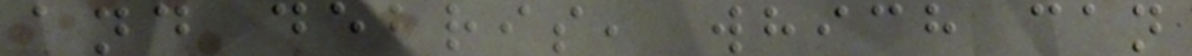and debris, which can
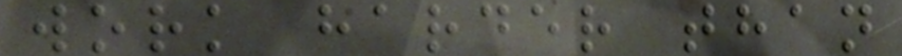work harder than
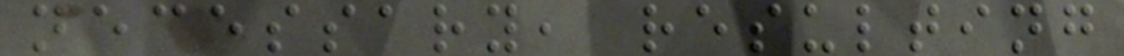necessary, resulting
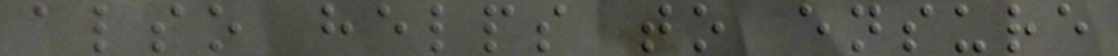also helps to ensure
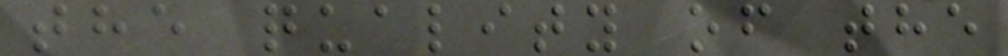the quality of the
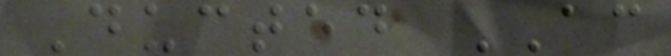Ducted AC
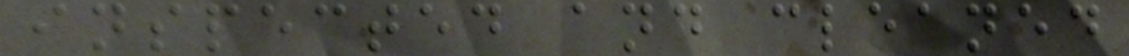inspected and cleaned
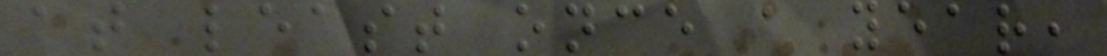at least once a year,
